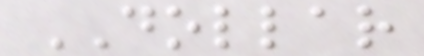DOLLAR
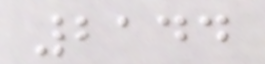2144
